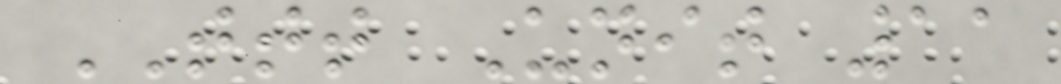TTT Unit 11
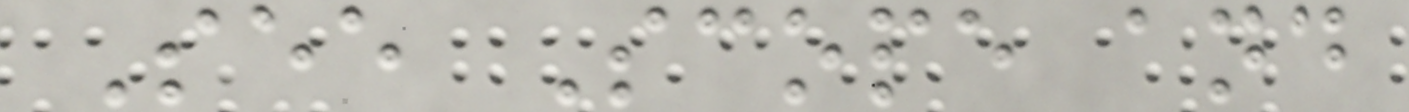See Scope and
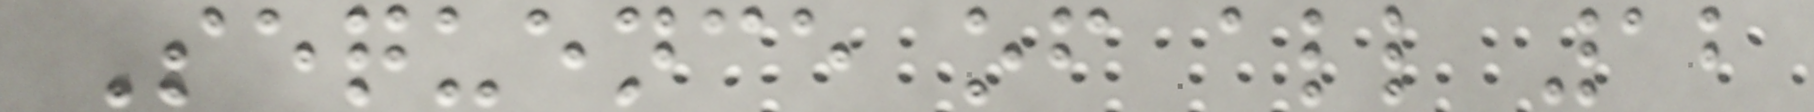Sequence of all 12
